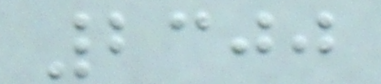2300
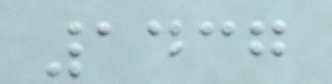1437
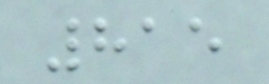815
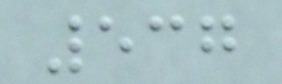537
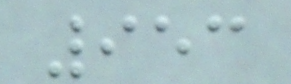953
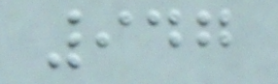947
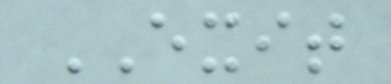EXIT
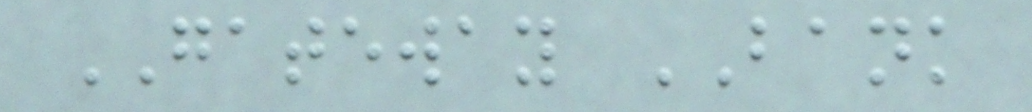GATEWAY BANK
